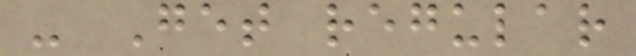- Get regular
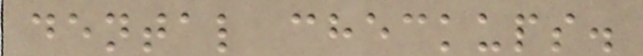dental checkups.
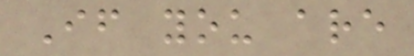If you are
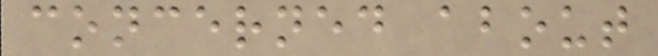concerned about
